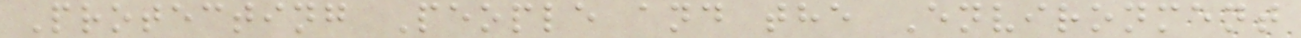Protecting People and the Environment
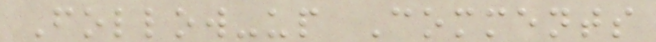Follow-up Comments
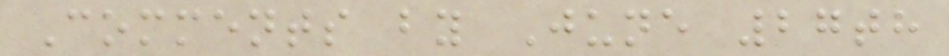Comments by June 27th
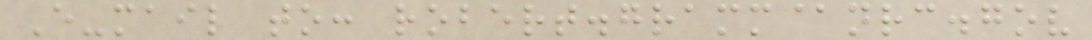E-mail to: robert.gramm@nrc.gov
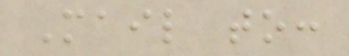Mail to:
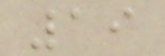19
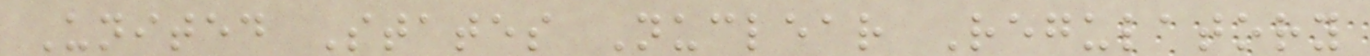United States Nuclear Regulatory
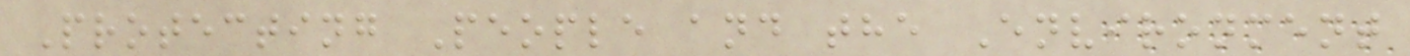Protecting People and the Environment
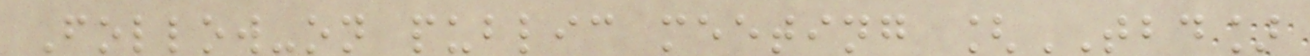Follow-on public meeting [TBD]
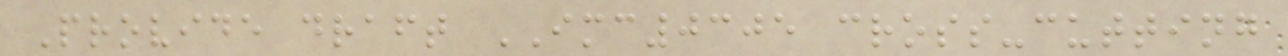Provide draft IMC0305 cross-cutting
